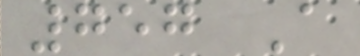757 A
